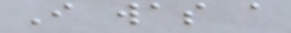I was a
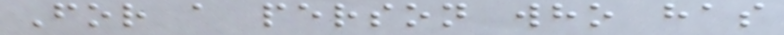For a person who has
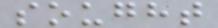sought
